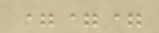===
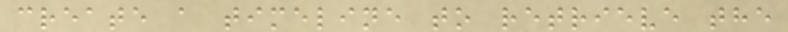create a timeline to retrieve the
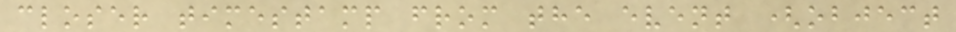closer timestamp from the event (object
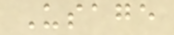Usage
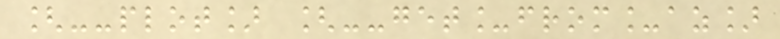[--plot] [--get_from_az]
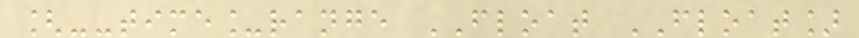[--time_range FLOAT FLOAT]
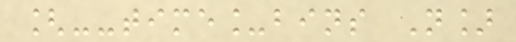[--time_bins N]
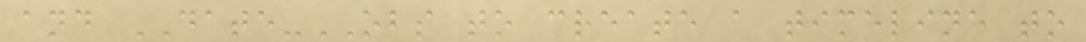and DATE-OBS to create a timeline to
